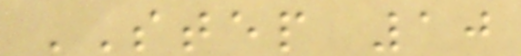STEP 10
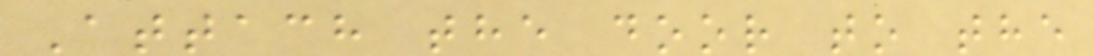Attach the door to the
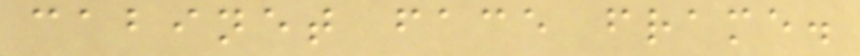cabinet face frame.
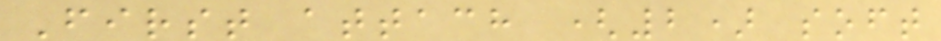First attach (2) soft
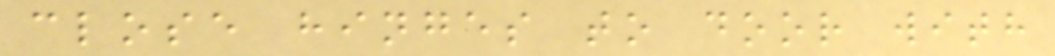close hinges to door with
